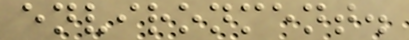environment.
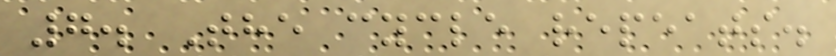7. The cycle repeats.
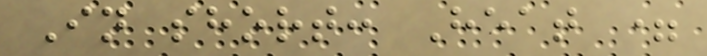In short: Heat =
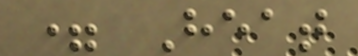= Heat
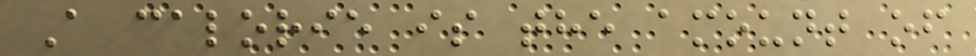A calorie is the amount of
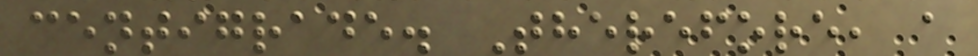centigrade. Therefore, a
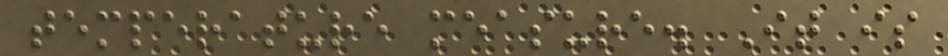temperature measure. It is
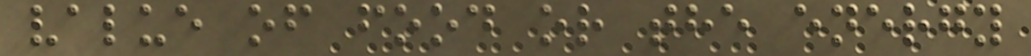value of food or the energy
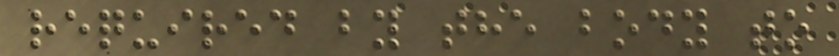required by the body to
